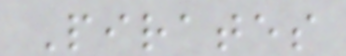Pirates
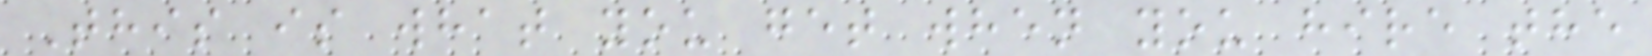This is what you get when you hire the
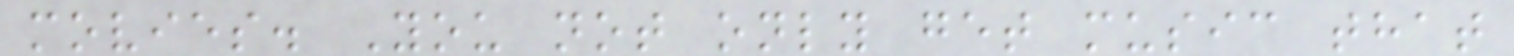movies. You not only get music that
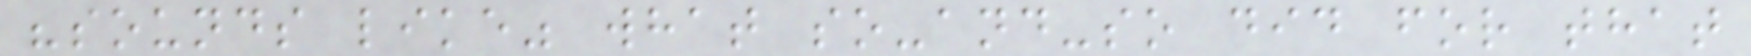"sounds like" what so-and-so did for that
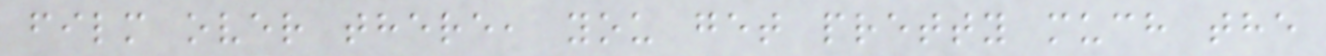film over there, you get pretty much the
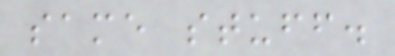same stuff.
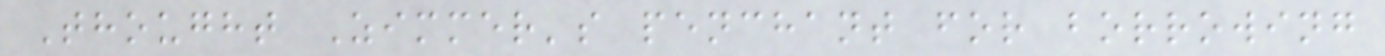Thought Zimmer's penchant for borrowing
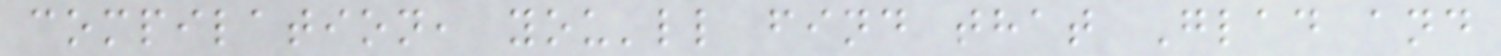compilation, you'll find that Glad and
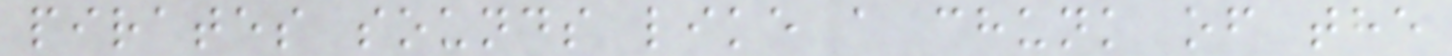pirates sounds like a chunk of the
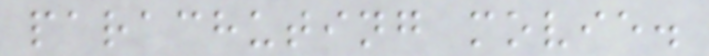parachuting movie.
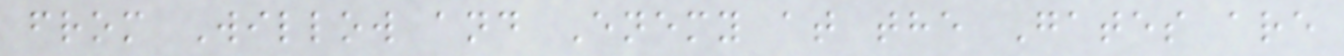from Willow and Enemy at the Gates are
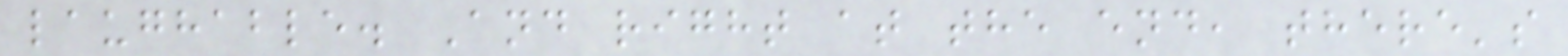laughable. And right at the end, there's
